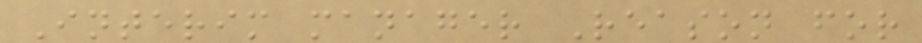Interim manager Reason for
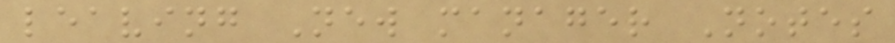leaving New manager Notes
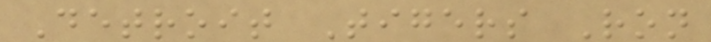Detroit Tigers Ron
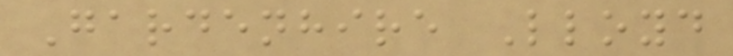Gardenhire Lloyd
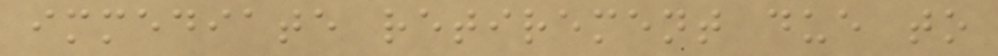immediate retirement due to
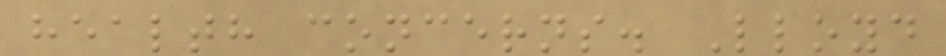health concerns. Lloyd
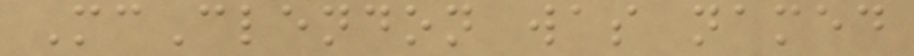McClendon was named
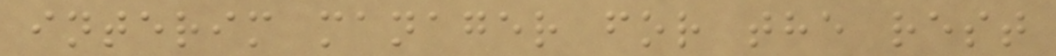interim manager for the rest
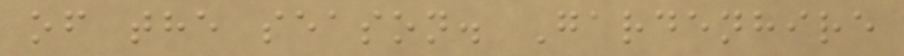of the season. Gardenhire
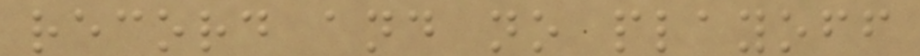record and no playoff
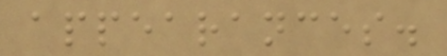appearances.
